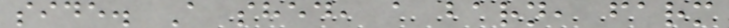side. A shed, a barn, farm
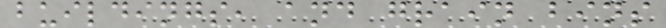buildings, and grain bins
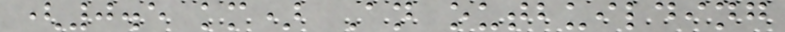(0.5 km) An outbuilding
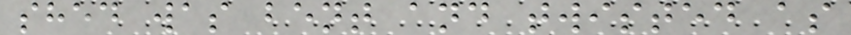shed was bent and twisted as
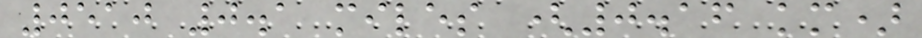0510 0.1 miles (0.16 km)
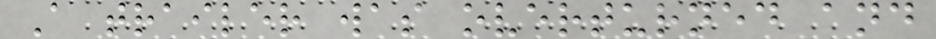A trailer was overturned and
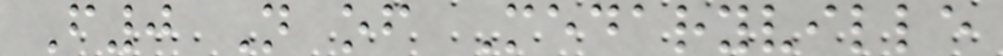F0 N of Medaryville
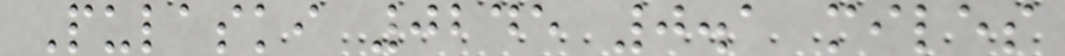Pulaski 0245 0.1 miles
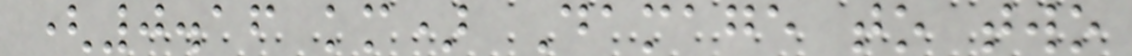(0.16 km) Damage to two
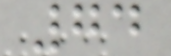74
